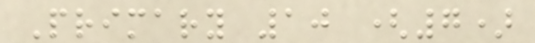Primary 10 (7)
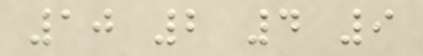10 2 4 9
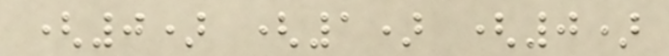(0) (1) (0)
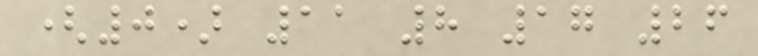(0) 11 8 17 26
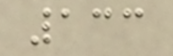133
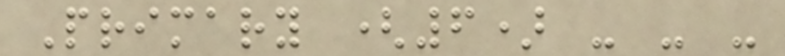Primary (6) - - -
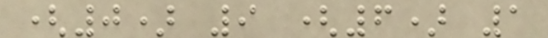(0) 9 (6) 1
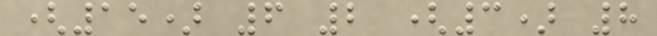(15) 6 2 (3) 8
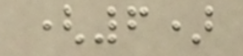(6)
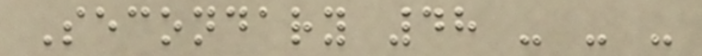Secondary 48 - - -
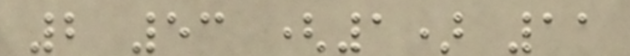2 53 (1) 11
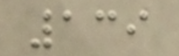139
